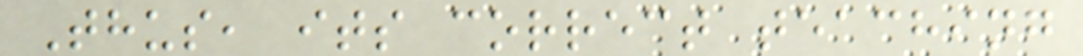Thus, its correct teaching
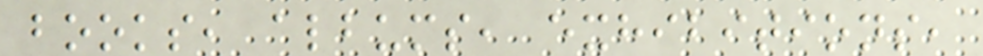books, albums, exhibitions,
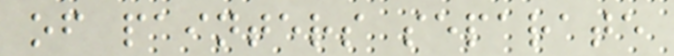of painters separate
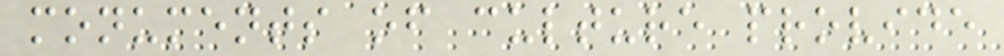monuments of culture provide
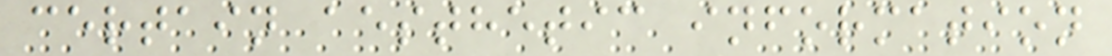certain aesthetic information
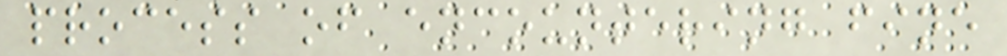process of encountering fine
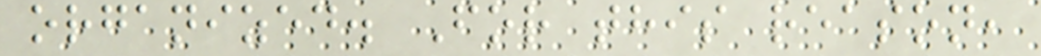organized. For this reason,
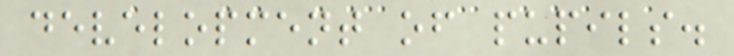development of pupils.
